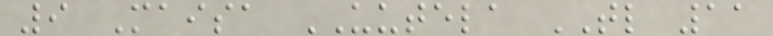9 Maisa UUTELA TL 11
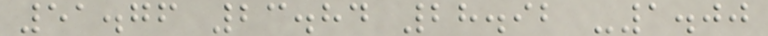51.76 23.84 28.92 -1.00
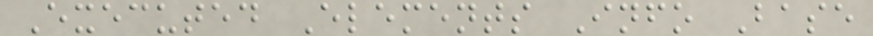Executed Elements Info Base
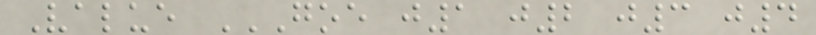Value GOE J1 J2 J3 J4
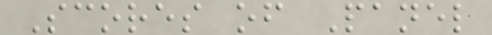Scores of Panel
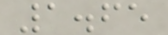1.65
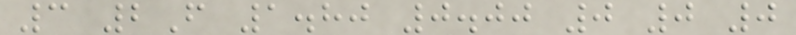3 2F 1.80 0.00 0 0 0
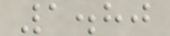1.80
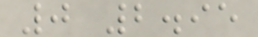0 2.95
